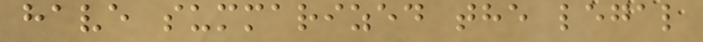have summarized the legal
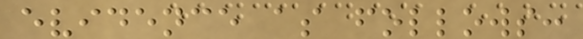evidence as follows:
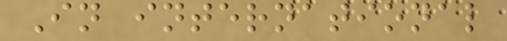In international
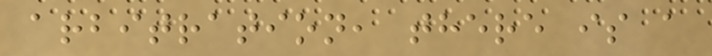arbitration, there is a
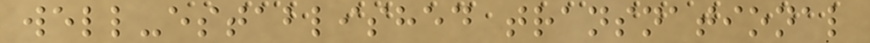well-established transnational
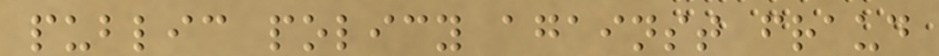public policy against fraud
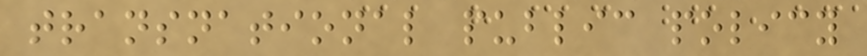transnational public policy
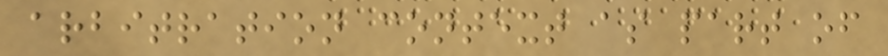arbitration context as part of
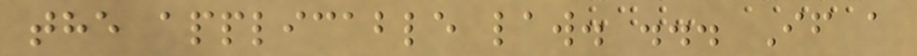the applicable law. ... If a
